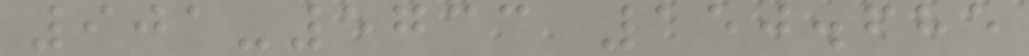901-5733 150.685
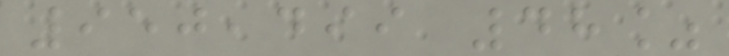950,499 48%
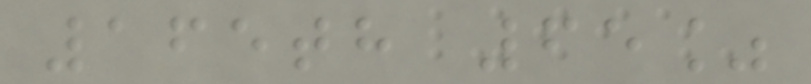165th 65%
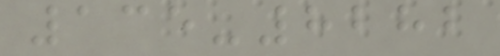135-8282
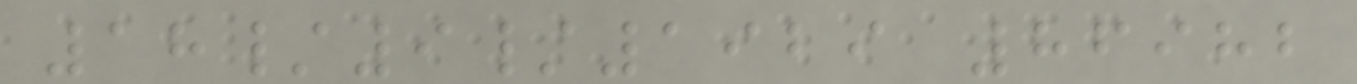18/9/1929 86982
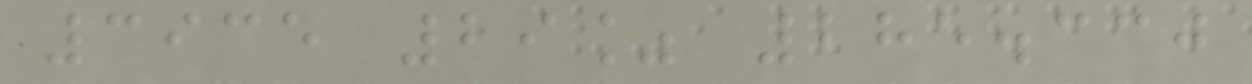3935 29% 285.330
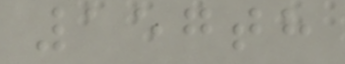157th
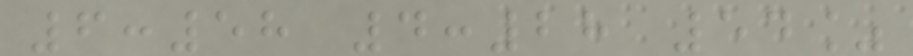6:58 4:28 54%
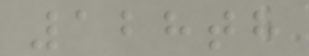128th
